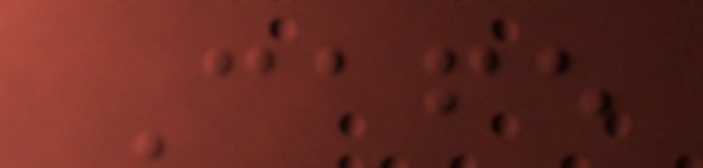Cafe
